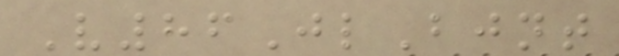V86JlBjnt
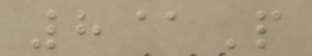8@P
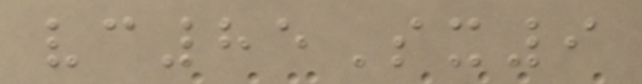vc85Sx9
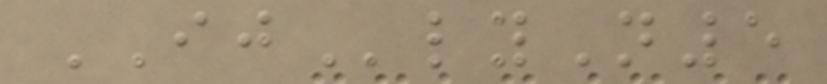IJlyN5
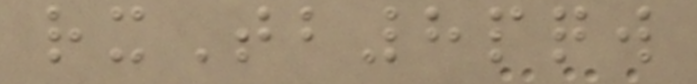rxTb8pqw
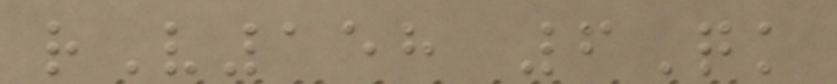rV158 6Qk
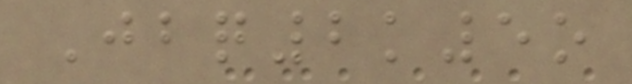Jbq2k5o
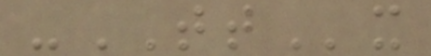-TTx
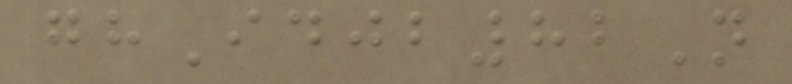ghIdjb82N
